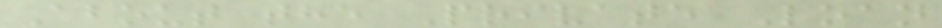About the Private Loan
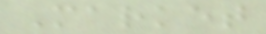Market
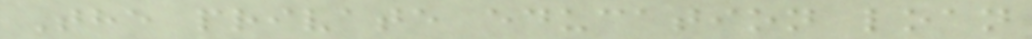The private education loan
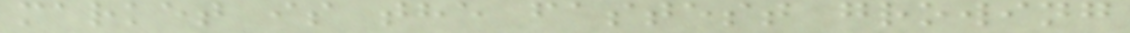market is the fastest growing
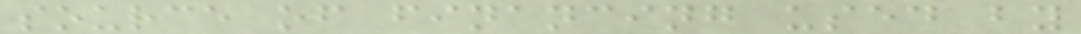source of financing used by
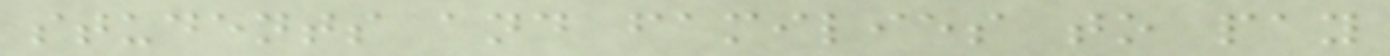students and families to pay
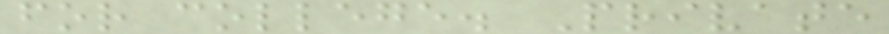for college. Private
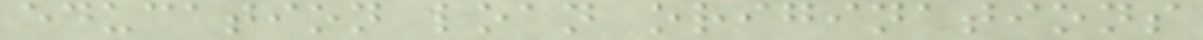education loan originations
